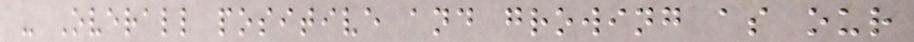- Overall positive and growing as our
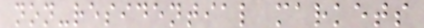non-residential markets
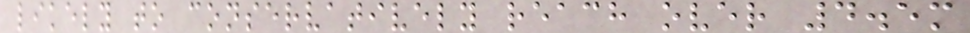likely to conservatively reach over 4.5m
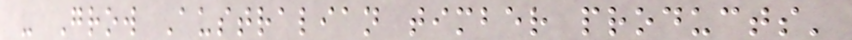- Grow Australian timber products'
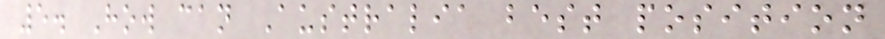5. How can Australia best position
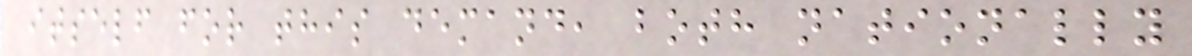itself for this demand, both nationally
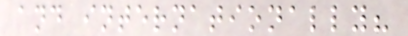and internationally?
